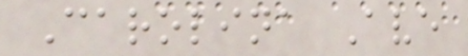Carolina Ave
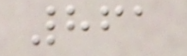861
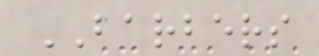BARBERS
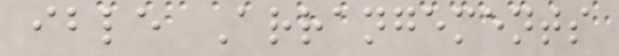ible Arrangements
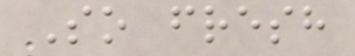So fresh
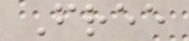Free
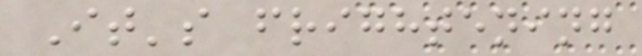It's frightening
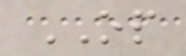OP
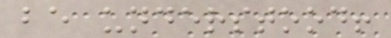be understood!
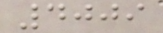4009
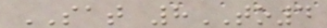SAT 8TO4
